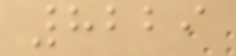8229
